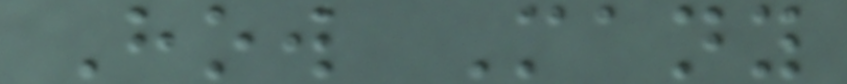How Many
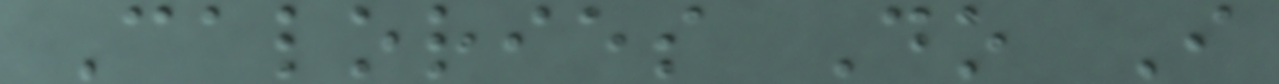Calories Do I
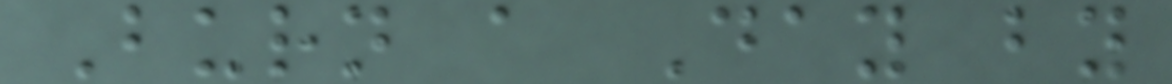Burn a Day by
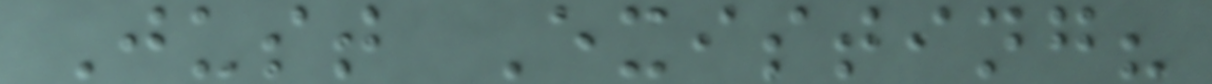Just Existing?
